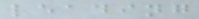leading
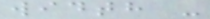width -
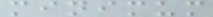minimum
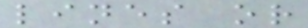lines or
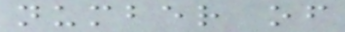number of
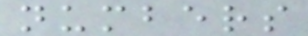numbers
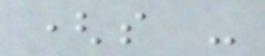(s -
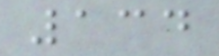134
